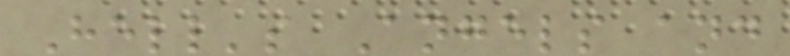Hell's Angels and
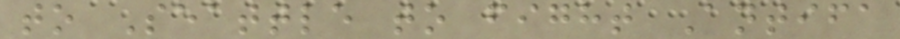to Seattle to fight Antifa
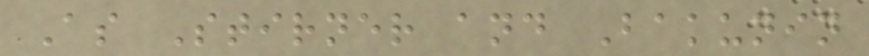As Stirner and Bakunin
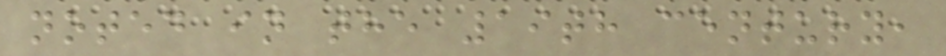noted in the 19th century,
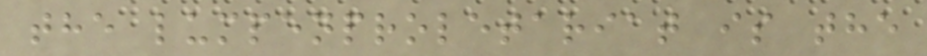the lumpenproletariat is the
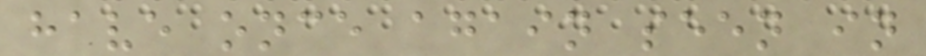have once again seen in
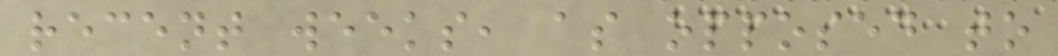recent weeks, as opposed to
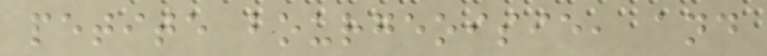petite bourgeoisie, and
